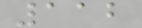112
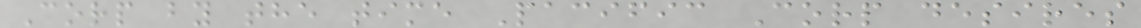Corp by the time Pacific Corp desires
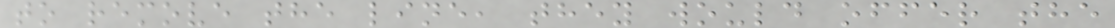to remove the line, they would offer the
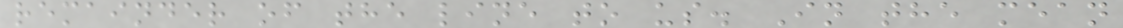remainder of the line to us. In the mean
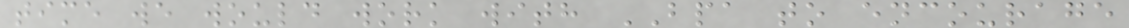time we would work with BPA to encourage
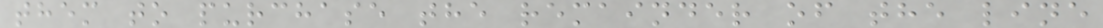them to purchase the remainder of the line
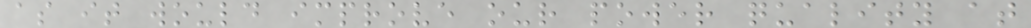as it would improve our power quality at
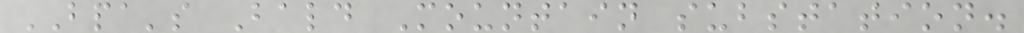BPA's Bald Mountain substation.
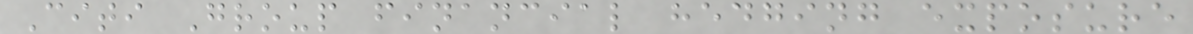Citi Group financial hedging exposure
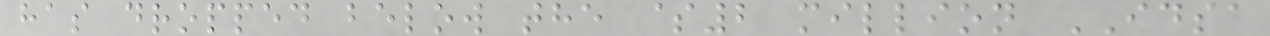has dropped below the $2 million IDSA
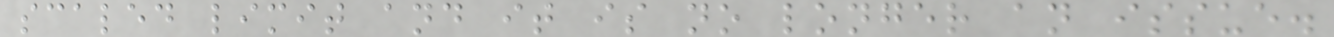scaled limit and it is no longer an issue.
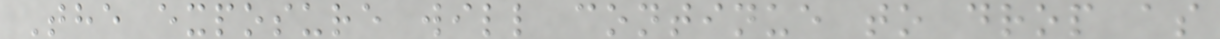The exposure will continue to drop as
